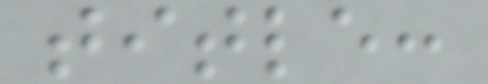title:
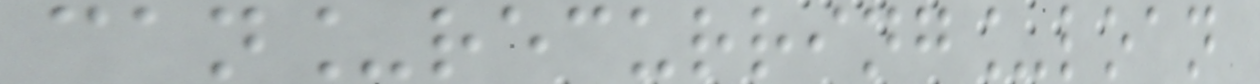can_recurring_loan
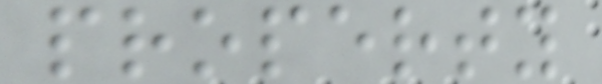property
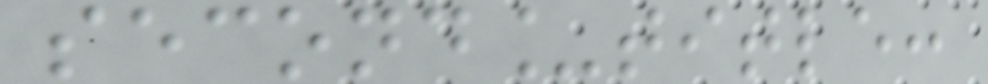second_title:
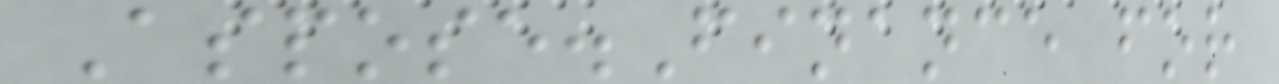Aspose.Finance for
